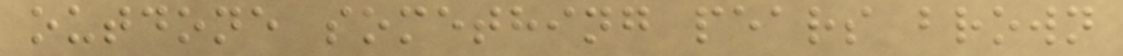outdone something pears brown
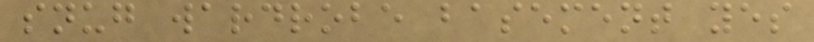snug wardrobe basement yes
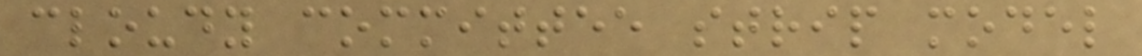cloudy committee strip model
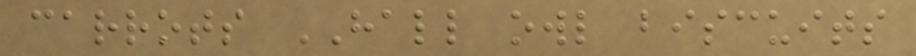carrots HALL owl biscuits
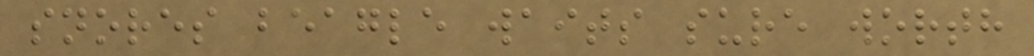snores beagle waits sure worth
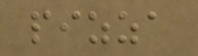pizza
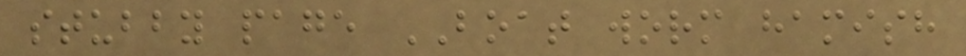stubby page BOAT worm hamish
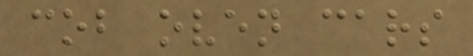cob oven cars
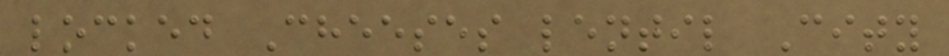locked Cheeses lentil City
